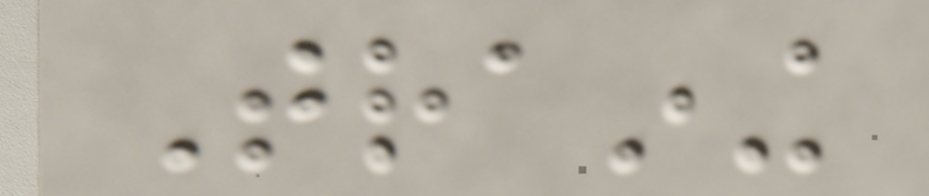Training
